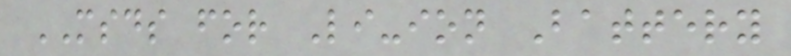MSDS for Li-ion Battery
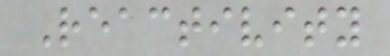Reactivity
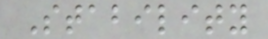Stability
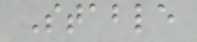Stable
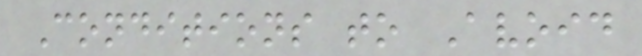Conditions to Avoid
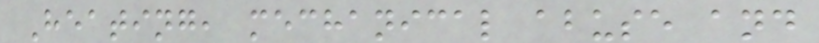Heating, mechanical abuse and
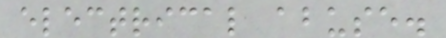electrical abuse.
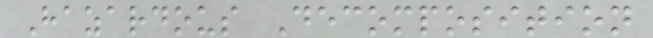Hazardous Decomposition
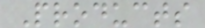Products
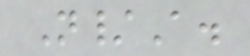N/A.
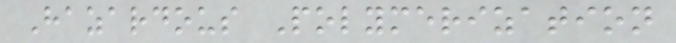Hazardous Polymerization
